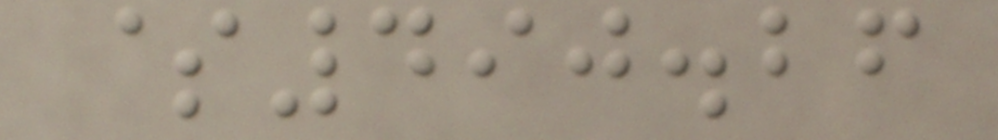$490.26
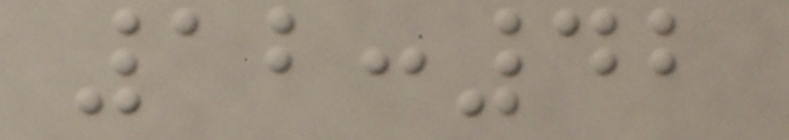12:42
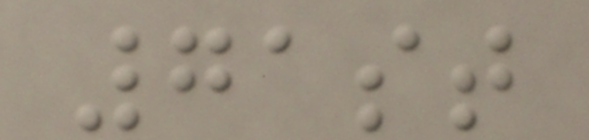71st
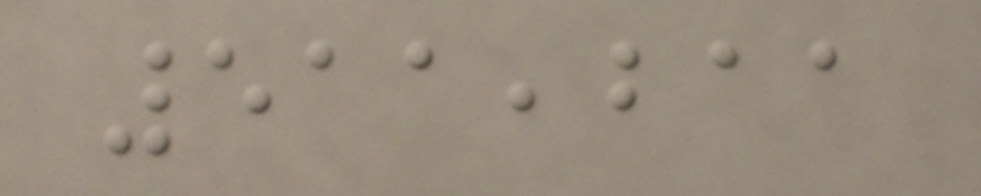511,211
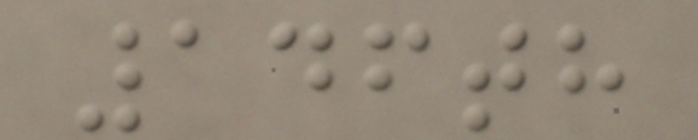146th
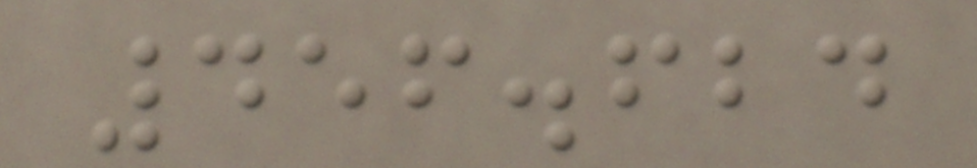456.624
